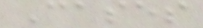Cases
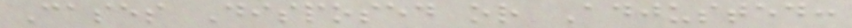Cases Disposed or Adjusted:
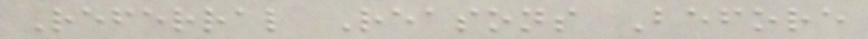Referral Reasons Before
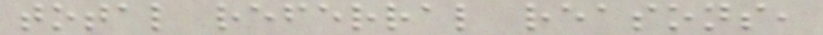total referral reasons,
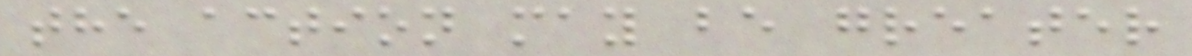the action may be greater
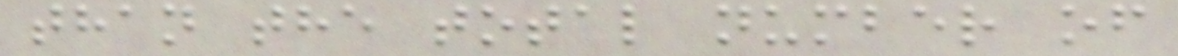than the total number of
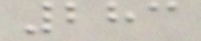283
